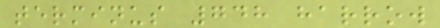terminus 748 harrow
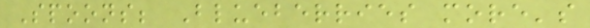Spoons; Blueberries more's
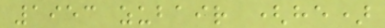1953 zubair (he)
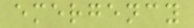emergency
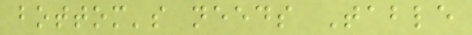bottom's needs Table
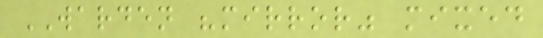WARDEN "mirror" mixed
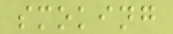smoking
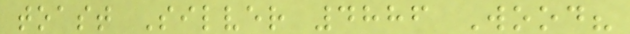toast Silver 4886 Wood?
